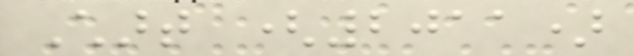Chart (2011)
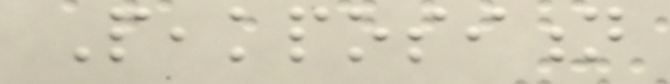Peakposition
